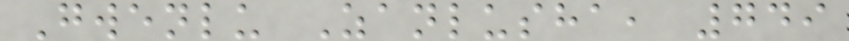Gwenlu Zanlusha, 749
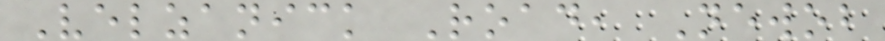Velzanick Road, Newob
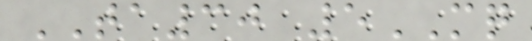TA30 5MQ
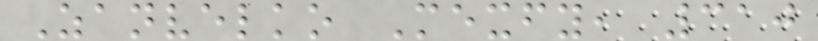Zanvelko Mexfy, 310
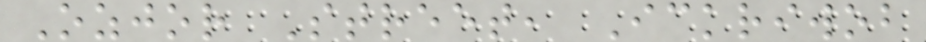Ozjor Street, Ickriwob
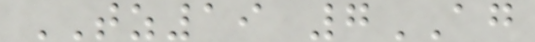TZ19 7AG
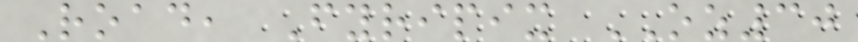Road, Fyripix OZ30
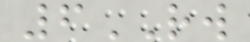6RW
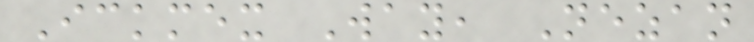Ickmex Way, Nezan
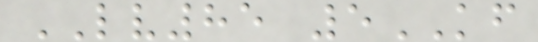LV85 5KF
